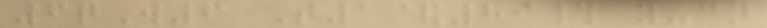6qW6 T1&89# y-cn
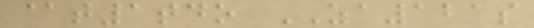@t1tdo ZA121s
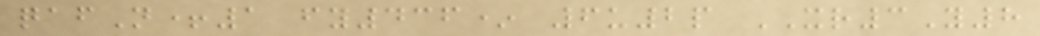qafN+1 fy436* 6u2p XR3Y8
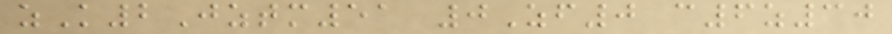zK2Jztm51 0Zf0 c6z30
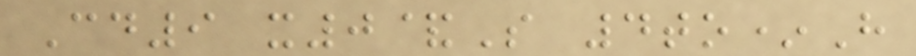Cd9 x0&S 4to*H
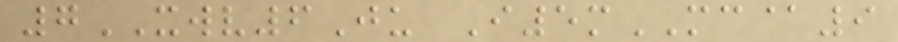7XWV6Ju I5mMC@9
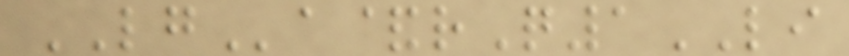LGa&rQ1LI
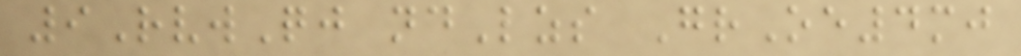9RvwQj ndLzs GrOe4mj
